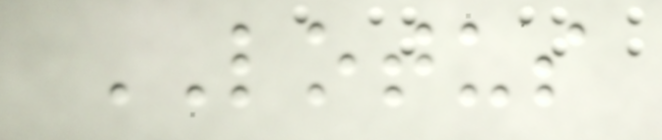LOTUS
